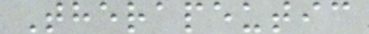Therapeutic
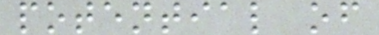potential of
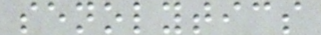senolytics
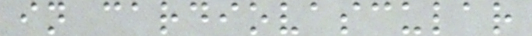in cardiovascular
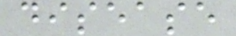disease
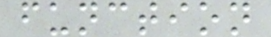function
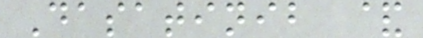Dasatinib &
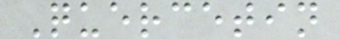Quercetin
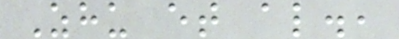Zhu et al.,
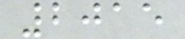2015
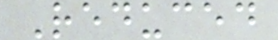Reduced
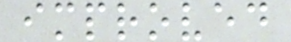improved
